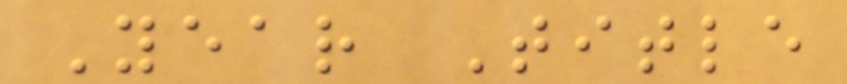Year Title
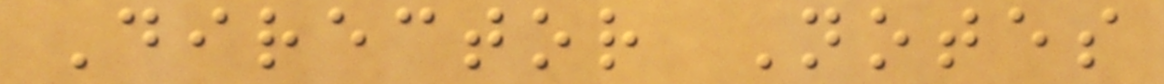Director Notes
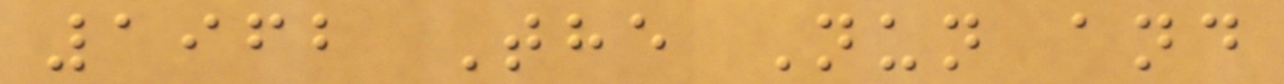1962 The Nun and
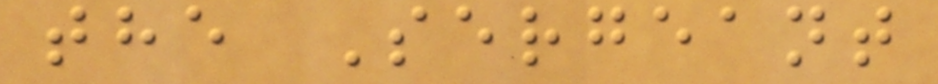the Sergeant
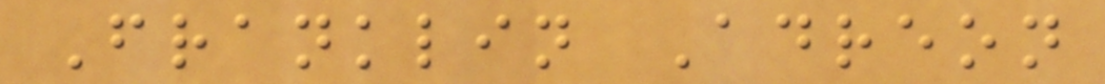Franklin Adreon
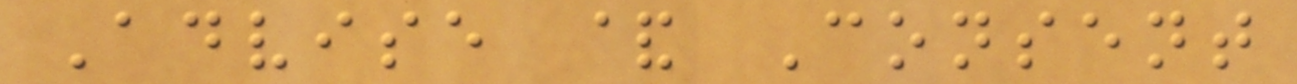Advise & Consent
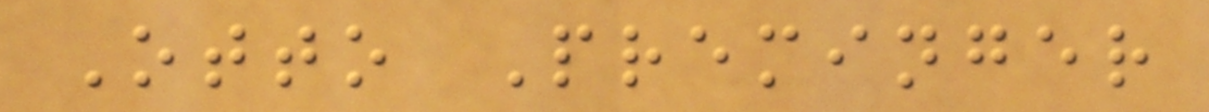Otto Preminger
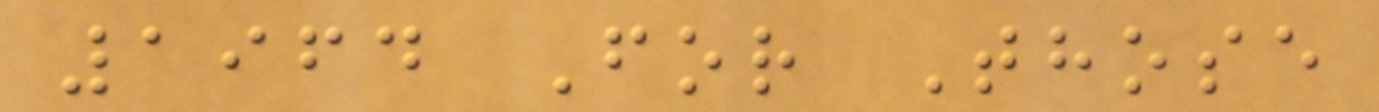1964 For Those
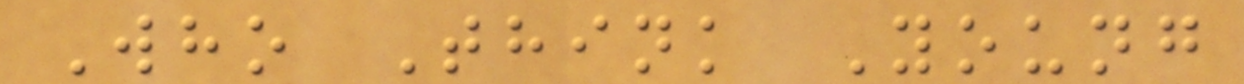Who Think Young
